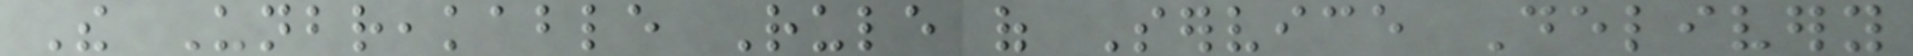The Unbreakable Rule of Service Delivery
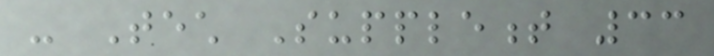- Tech Supplement 33
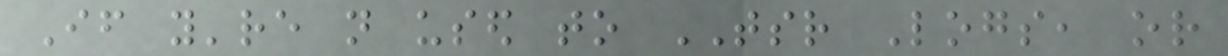If you're not used to TSR Logs, or
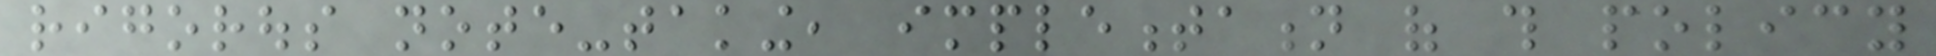rigorous note-taking, implementation of this policy
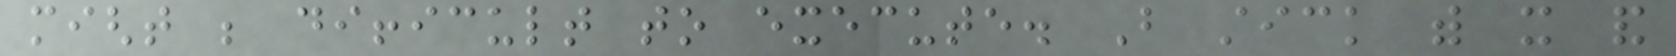might be difficult to execute. But stick with it and
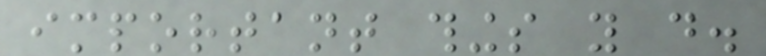important things you do.
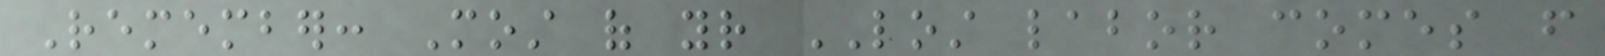Remember: Most of your LOST labor comes from
